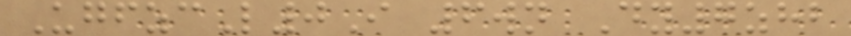UgfzcL0I 6wn Dy7zhb
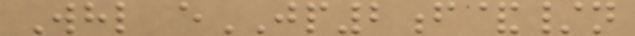Whl eJP2f&/n
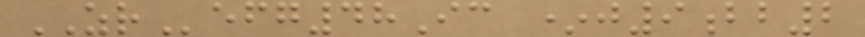ZRefg48Ic *j9bb2
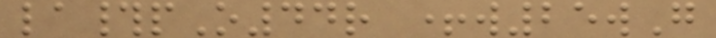la#pO44r +w25wG
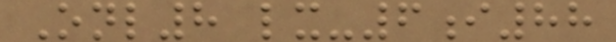Onl8 lx-6i88
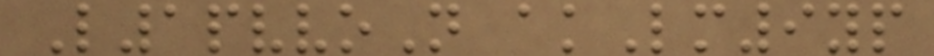L1pvvoN akLm9yp
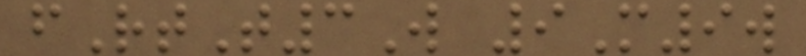fRtT3W 9M9w
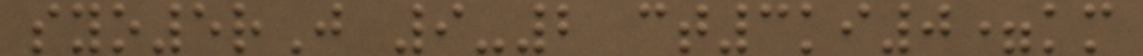syo5rJ 9-2 ct3ki0=km
